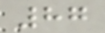87
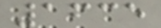1635
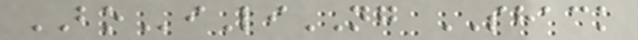BOiLiNG SHACK
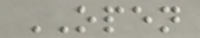OPEN
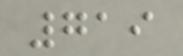719
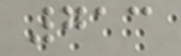713
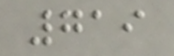719
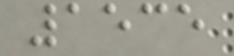1535
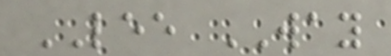LEE WAY
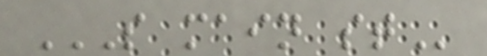S MAIN ST
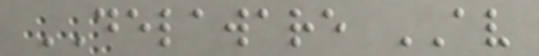DELAWARE AV
